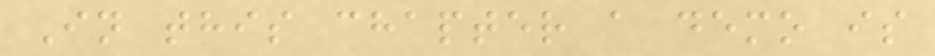In this chapter a demo is
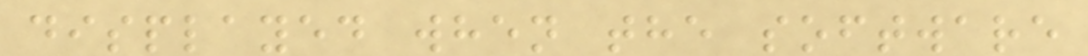displayed when the software
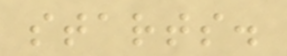starts.
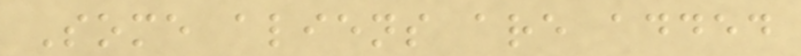Some aliens are added
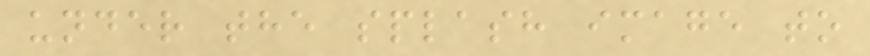under the splash image to
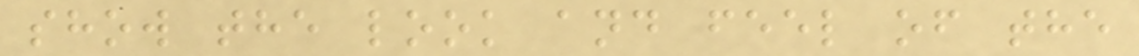show the look and feel of the
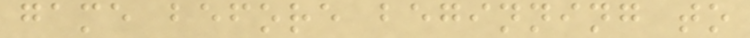game before beginning to
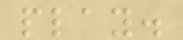play.
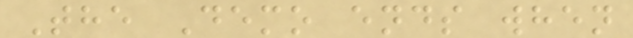The Demo ends when
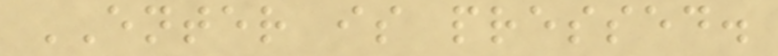ENTER is pressed.
